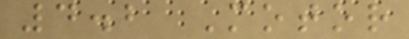4.2 Motor
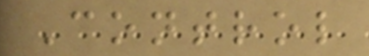Control
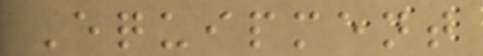Equipment
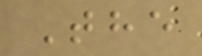The
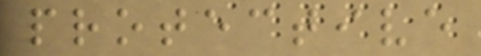protective
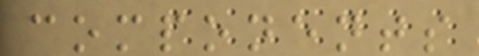components
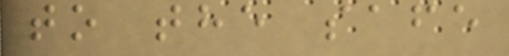to the safe
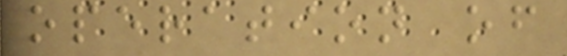operation of
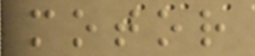motor
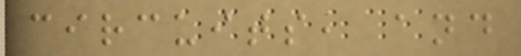circuits, and
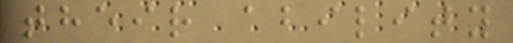their ability
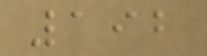192
